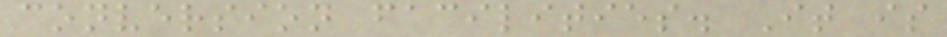conversion facilities. It is
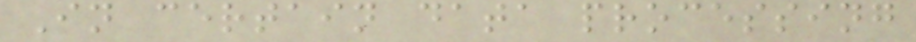In certain data processing
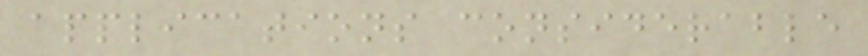applications considerable
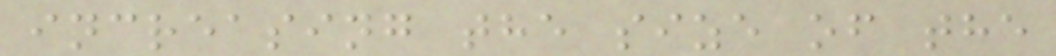increasing the size of the
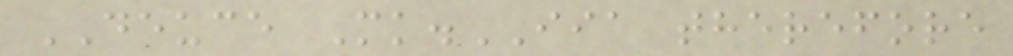DEUCE Mk.IIA therefore
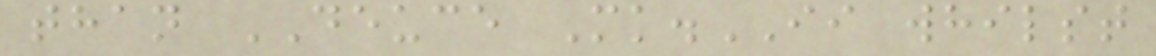than DEUCE Mk.II whilst
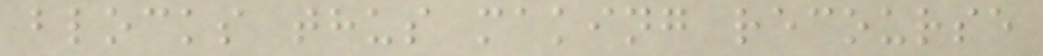blocks thus making recourse
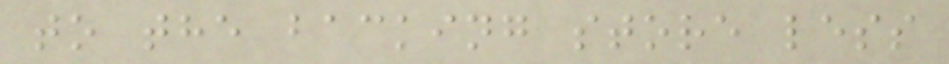to the backing store less
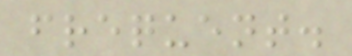frequent.
